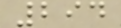294
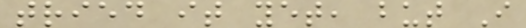tried it yet, but I
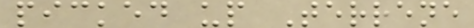picked up Terrene
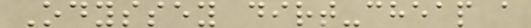Odyssey dirt-cheap a
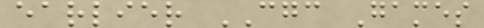earlier CGC Games
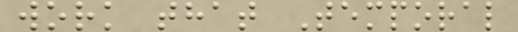work that Temporal
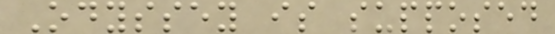Odyssey is supposed
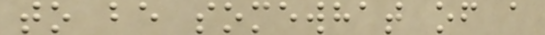to be somewhat of a
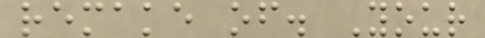remake of. Your
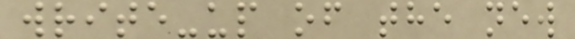write-up of the new
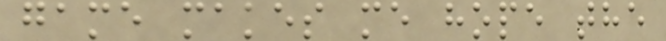game makes me hope the
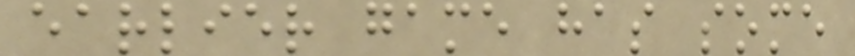earlier game has some
